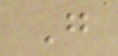G
